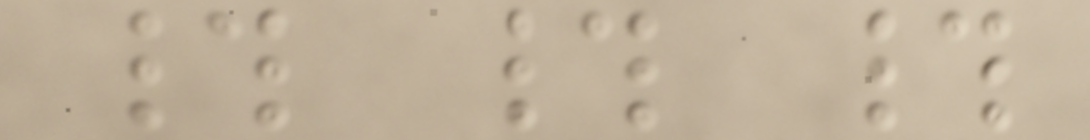# # #
